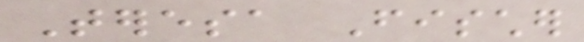Teresa Fischer
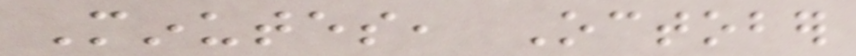Minutes, October
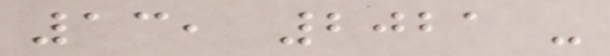13, 2021 -
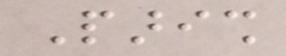Parish
